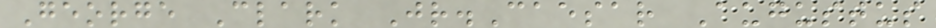George Clark Jr.Caesar Augustus
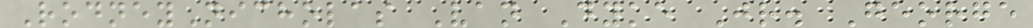RodneyNicholas Van Dyke Jr. George
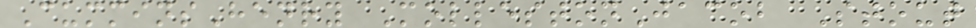CumminsHenry MollestonJacob Stout
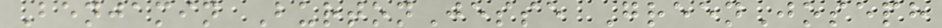Benjamin BurtonJesse GreenJoseph
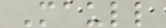Maull
